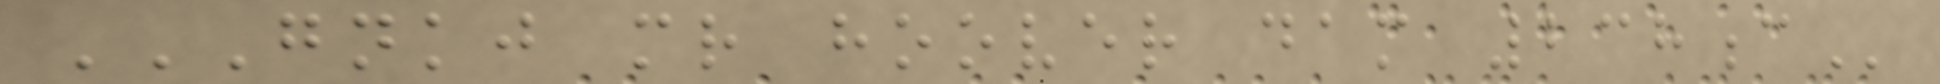GNKJ MR HOOVER DAM 238C
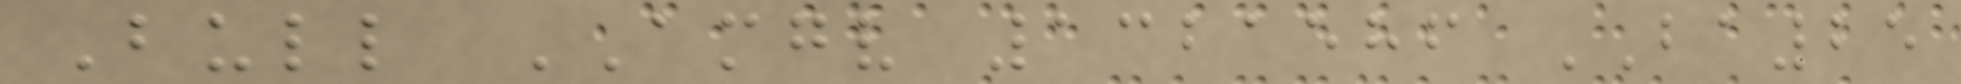Bull AMGV 1321586 BA25
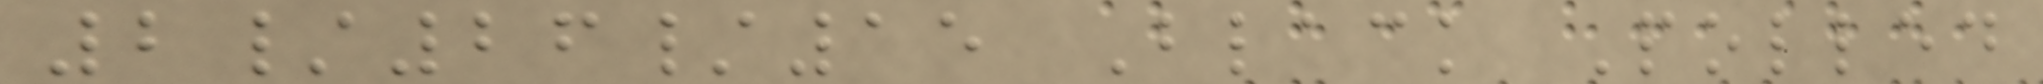2/26/15 Black Polled
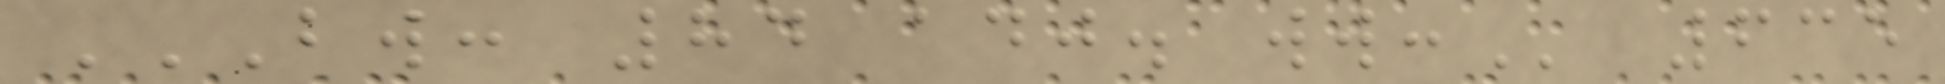BW: 84 ADJ. WW: 635
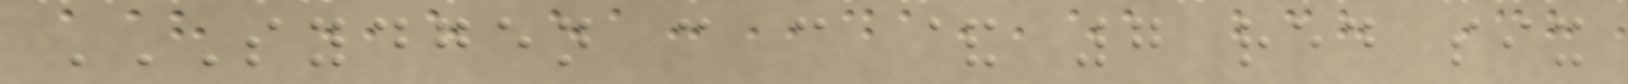SYDGEN C C & 7 RED SIX
